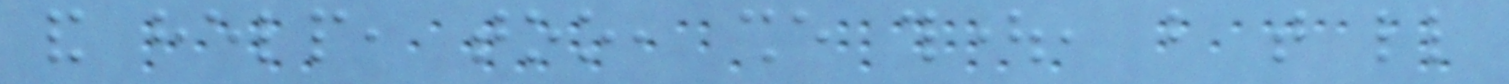and help, too, she thought, but that little
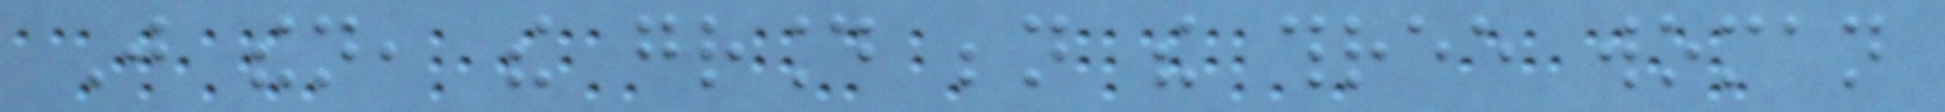Just then, the ground beneath the three woman
